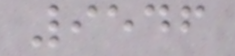9546
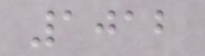1012
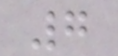7
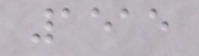1515
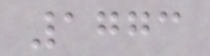1773
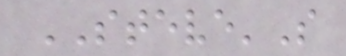STEVE'S
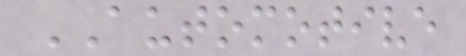AUTOMOTIVE
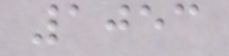1053
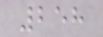258
